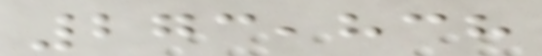273,838
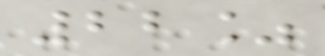22%
